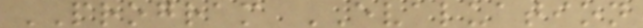PROGRAM EVALUATION
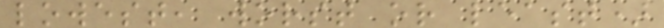lowest, worst or least)
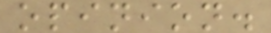opinion.
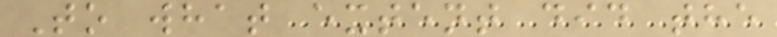To what extent did the
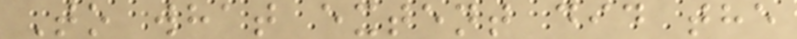To what extent did the
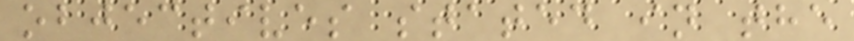objectives stated in the
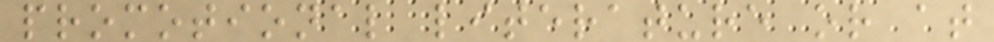promotional literature or at
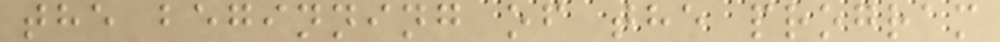the beginning of the program
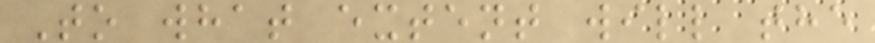To what extent will the
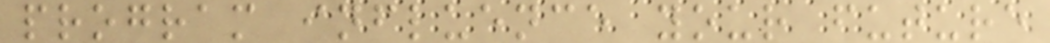program influence your future
